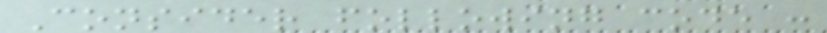Consider following code :
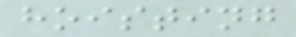hoisting
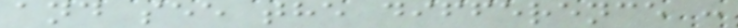and see the difference :
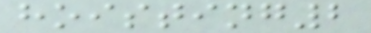hoisting2
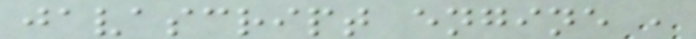javascript engine ,
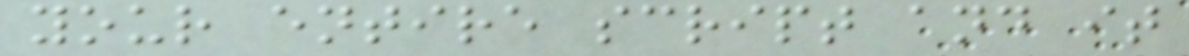your entire script and it
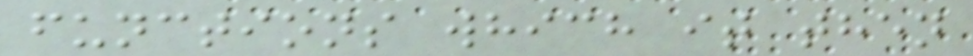functions which it then
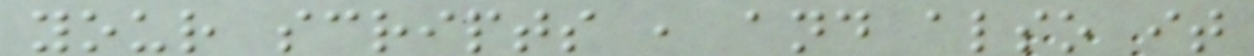your scripts , and also it
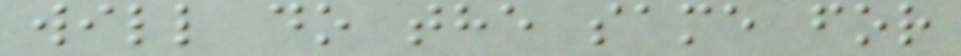will do the same for
